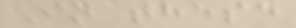In these
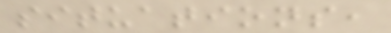situations,
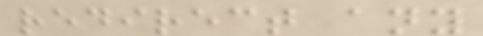redirect any
